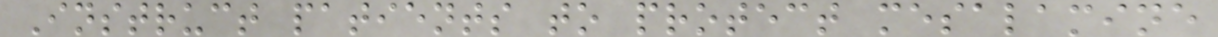Instruct patients to protect mesalamine
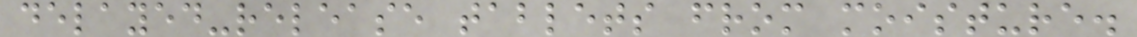delayed-release tablets from moisture.
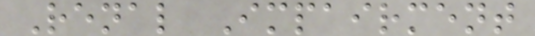Renal Impairment
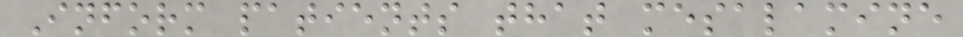Inform patients that mesalamine
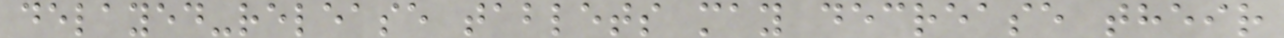delayed-release tablets may decrease their
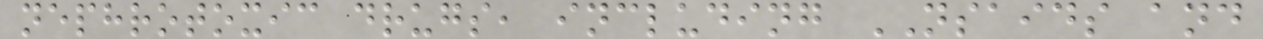nephrotoxic drugs, including NSAIDS and
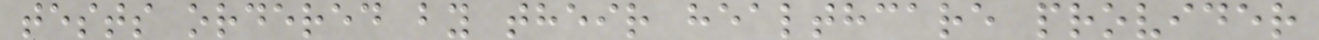tests ordered by their healthcare provider
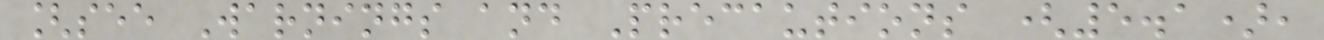[see Warnings and Precautions (5.1),
